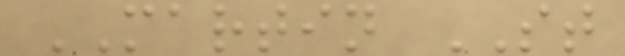MARTIN ST
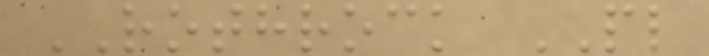ROTHROCK PL
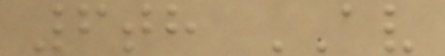6th AV
